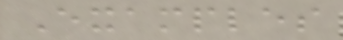Examples
